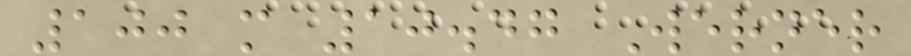100 m 10.47 Werner
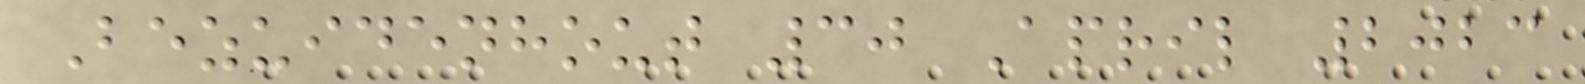Bezuidenhout 30 April 2023
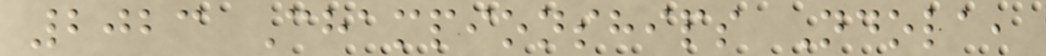2023 Championships Ndola,
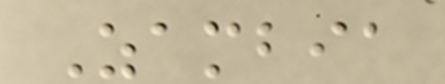Zambia
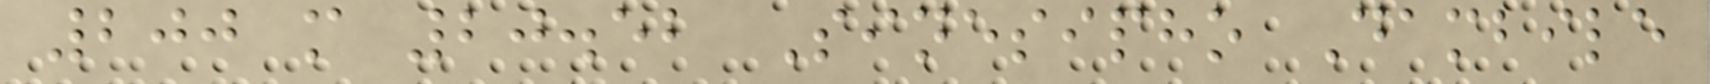200 m 20.52 Sinesipho Dambile
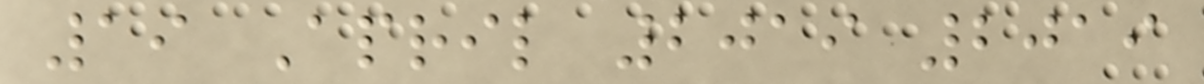19 April 2019 2019
